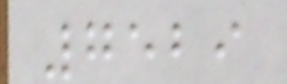7529
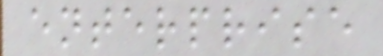enterprise
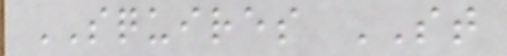SQUIRES ST
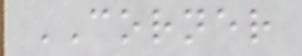CORNER
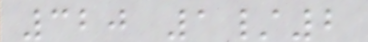320 1/2
